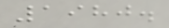1980.
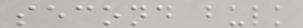second bulk
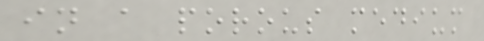in a porous medium
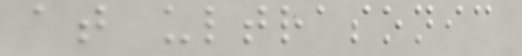at ultrasonic
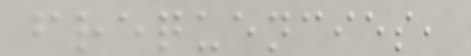frequencies,
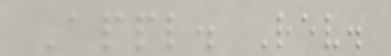Appl. Rev.
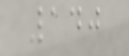140
